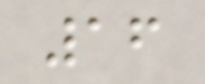16
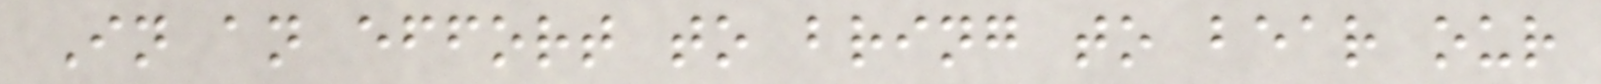In an effort to bring to bear our
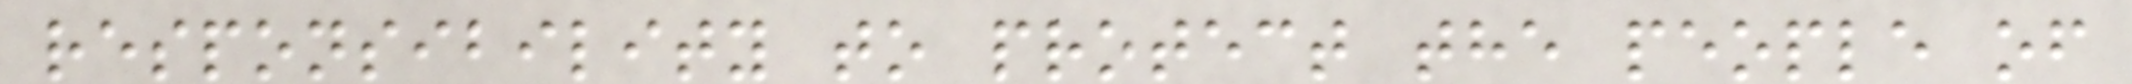responsibility to protect the people of
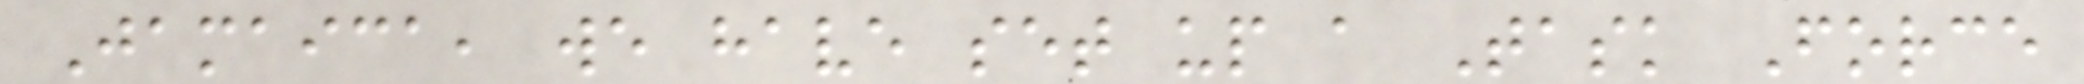Jamaica, we have set up a Task Force
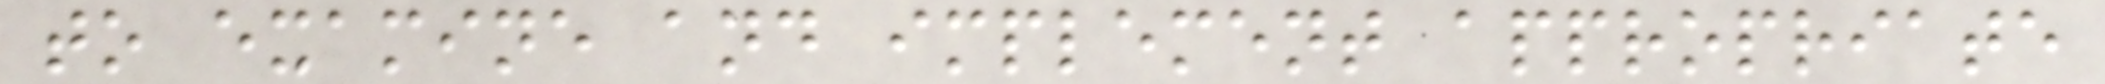to examine and implement appropriate
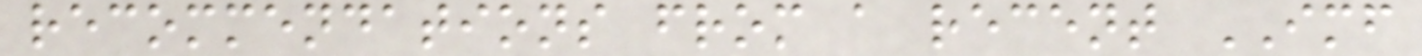recommendations from a recent IMF
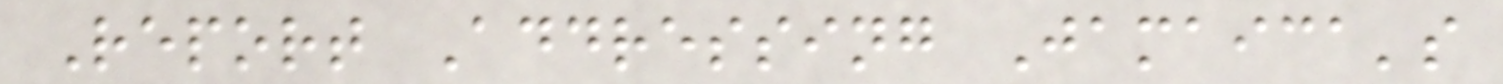Report Addressing Jamaica's
